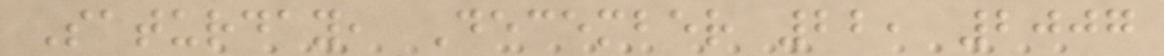Saturday, December 22, 2007
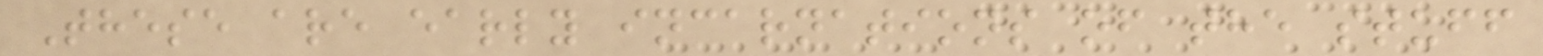These are early incarnations of the stuff
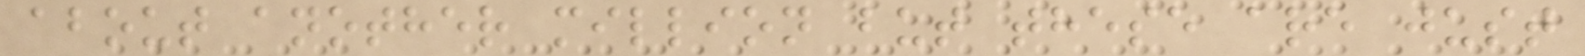about another million but these are just
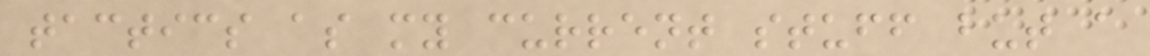tactics as my current stuff but a
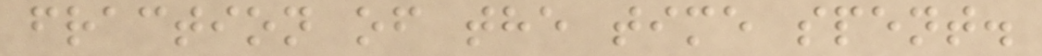fraction of the time spent.
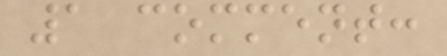1 comment:
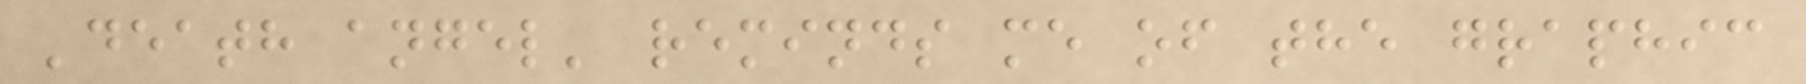'death angel' reminds me of the graphic
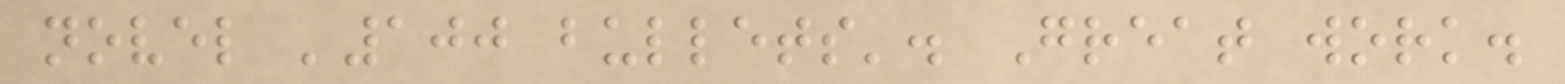novel '100 bullets'. Great work.
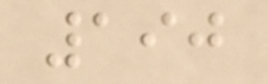190
